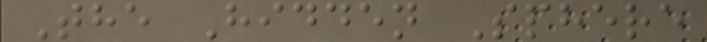The Hidden Sphere
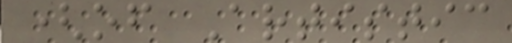(of Artistic
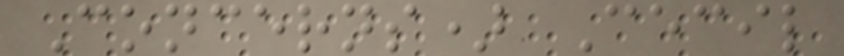Concerns) Cecil
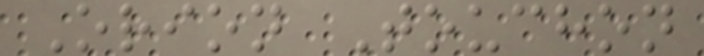Orion Touchon
